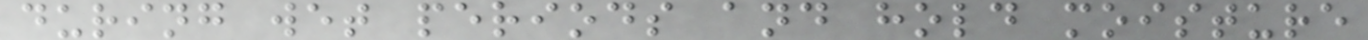during wet periods and hold moisture
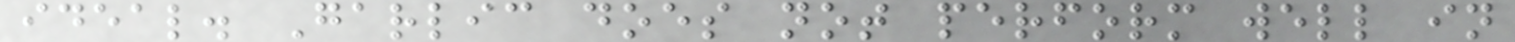ideal. Garlic does not perform well in
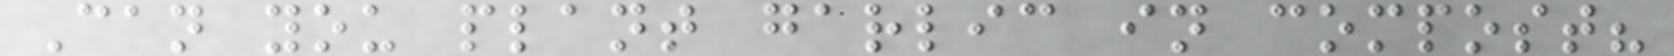Can you plant garlic in compost?
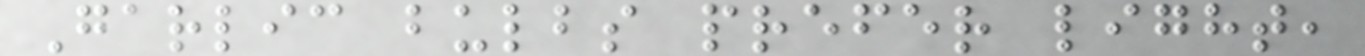Garlic bulbs prefer light,
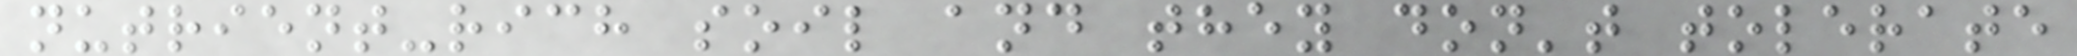nutrient-rich soil and they don't tolerate
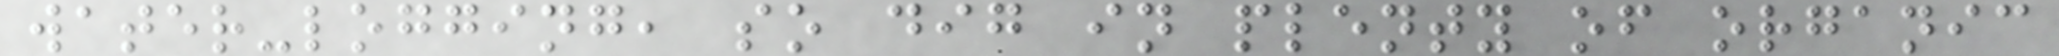water-logging, so dig in plenty of organic
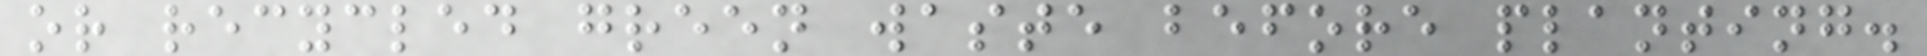or recycled green waste before planting.
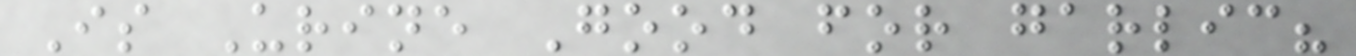Is Urine Good for garlic?
